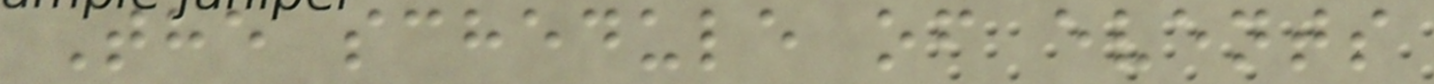The schedule of events
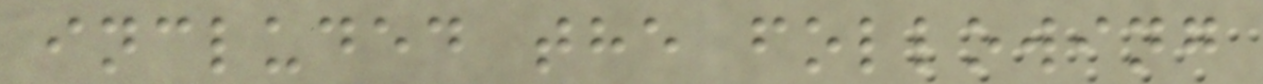included the following
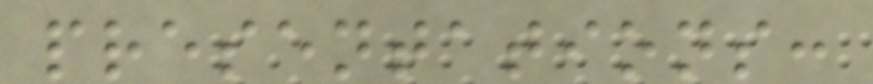presentations:
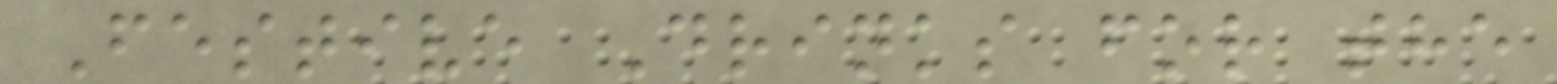Festive Drinks for the
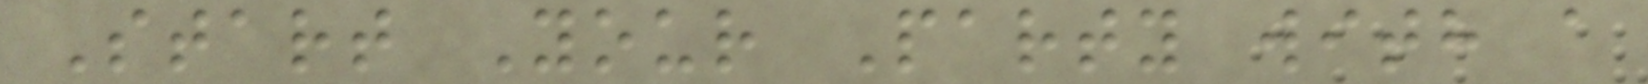Start Your Party with a
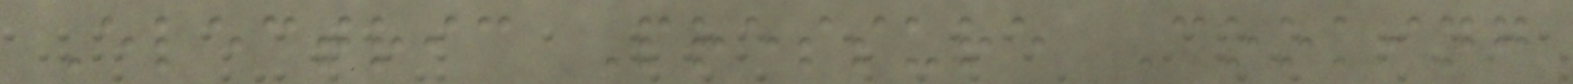Electric Pressure Cooking
